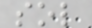sol
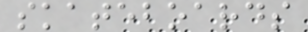skateboards
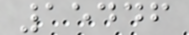15446
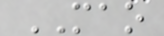MAO
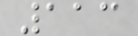113
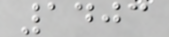1403
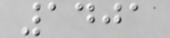1401
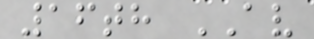16th AV
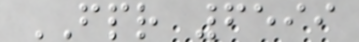FPR 6599
